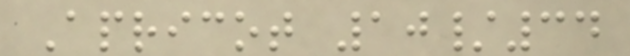Apricot 10/34
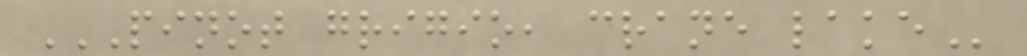PINOT GRIGIO, CRANE LAKE
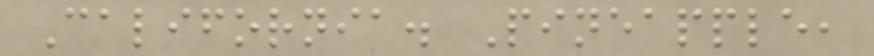California. Pineapple,
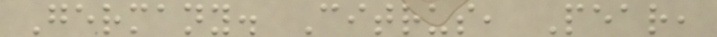Germany. Citrus, Pear,
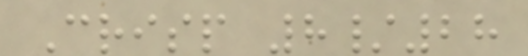Crisp 8/28
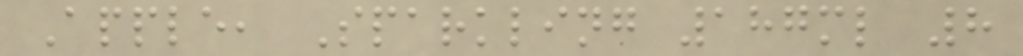Apple, Sparkling 187ml 8
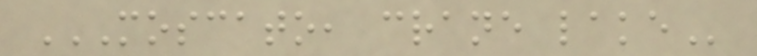MOSCATO, CRANE LAKE
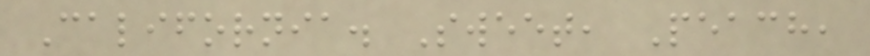California. Sweet, Peach,
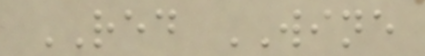RED WINE
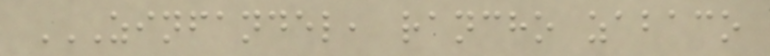ZINFANDEL, RANCHO ZABACO
